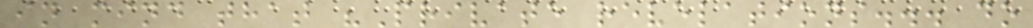in mind that "Private revelations... do
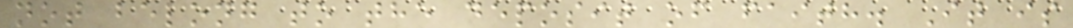not belong to the deposit of faith. It is
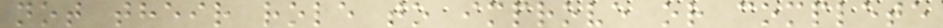not their role to improve or complete
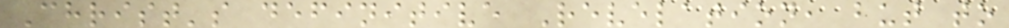Christ's definitive Revelation, but to
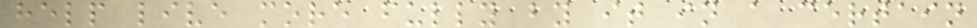help live more fully by it in a certain
